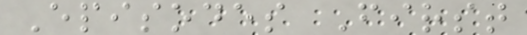Episodes First
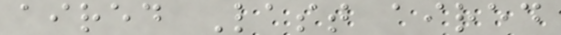aired Last aired
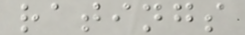ratings
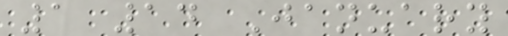1 14 January
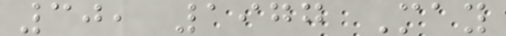30, 1977 May
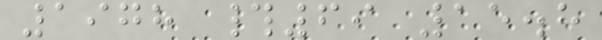1978 #69 15.8
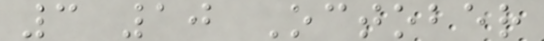3 10 October
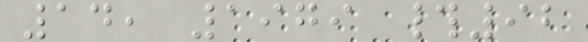14, 1979 #92
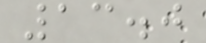13.0
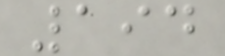194
